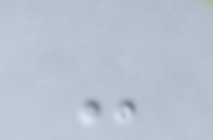-
